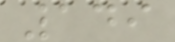149
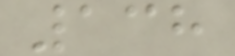138
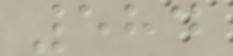584
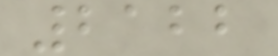2122
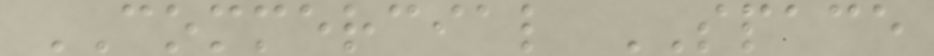COMMERCIAL SPACE
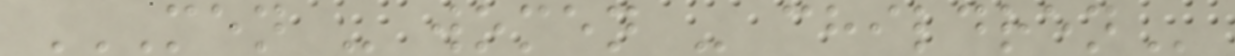MEN - WOMEN - CHILDREN
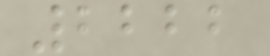2222
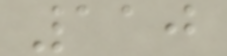110
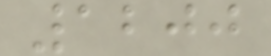1200
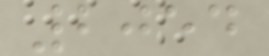2054
